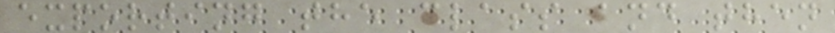exporting the class and then
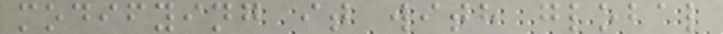modifying it with global
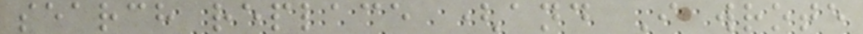search replace (and I wrote
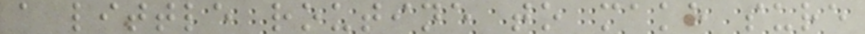a little routine to make sure
